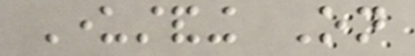Understanding On
